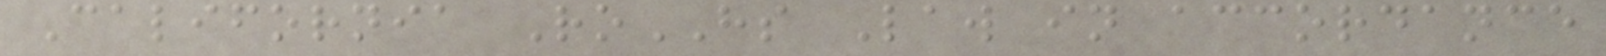California RoHS Law in accordance
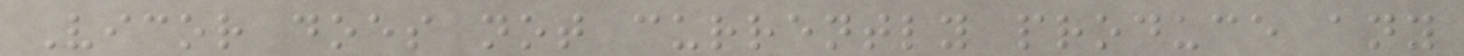Vicor does not currently produce any
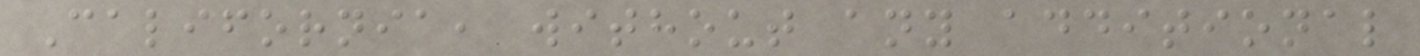California, without any additional
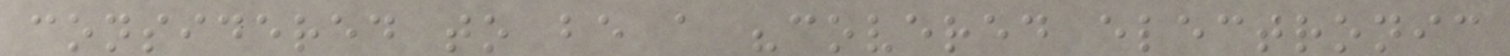considered to be a "covered electronic
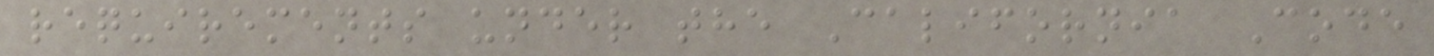requirements under the California Code
